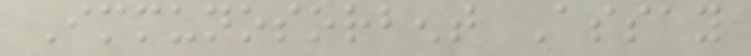Immunosorbent Assay
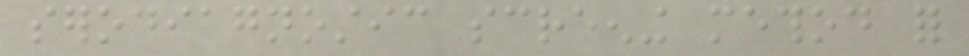serodiagnostic screening method for
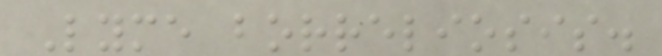Lyme borreliosis.
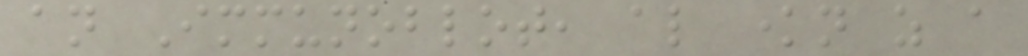an Immunoblot, also known as a
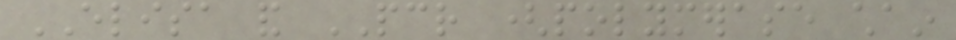ELISA and PCR (polymerase chain
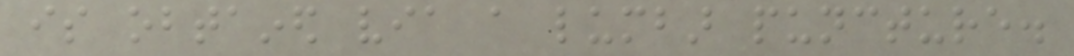is obtained via a lumbar puncture.
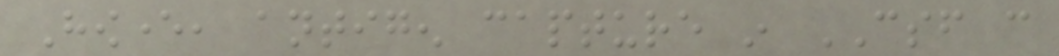However, antigen capture in CSF can
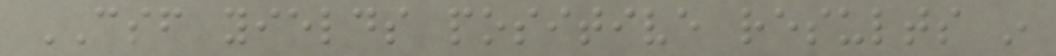CSF yields positive results in
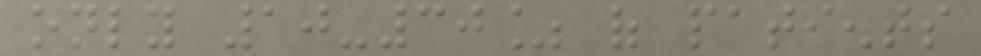only 10-30% of patients
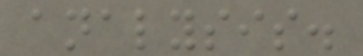analysis.
